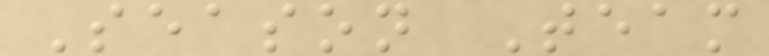Season Team
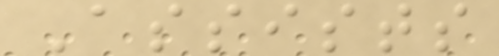Assists
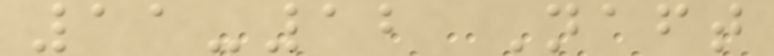11-12 Naft
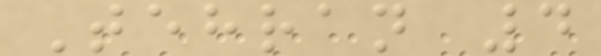Tehran 4
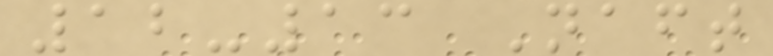12-13 Naft
